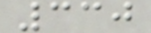330
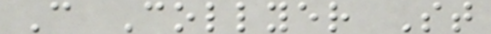C Collyer St
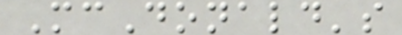McDonald's
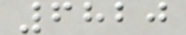6820
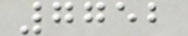7752
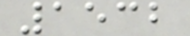1532
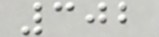302
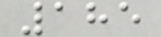185
